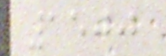1500
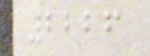2226
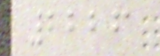2226
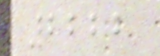2222
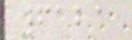6121
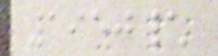1950\
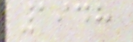1948
